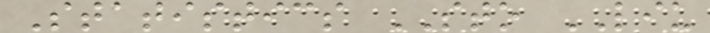Statistics STO LIU
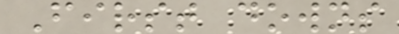First downs
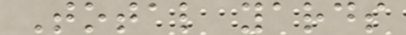Total yards
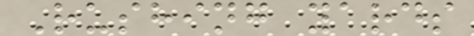Rushing yards
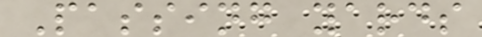Passing yards
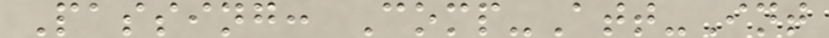Passing: Comp-Att-Int
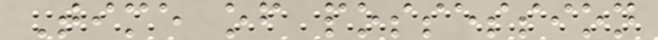Time of possession
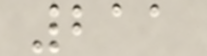211
